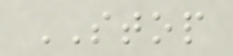STOP
